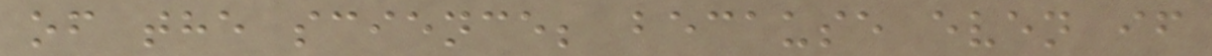of the science; because even if
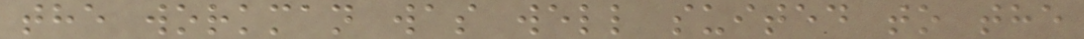the workman was well suited to the
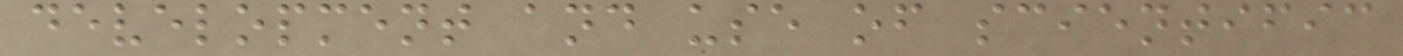development and use of scientific
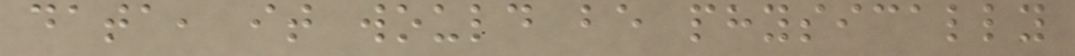data, it would be physically
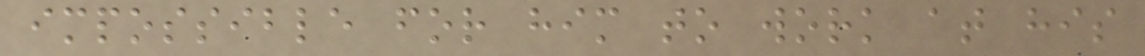impossible for him to work at his
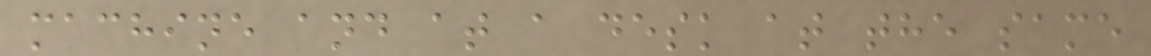machine and at a desk at the same
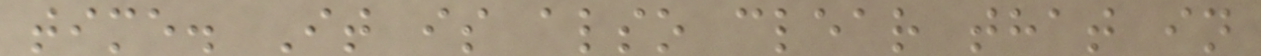time. It is also clear that in
